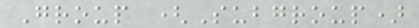Group (Subgroup)
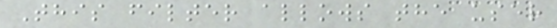This filter allows the user
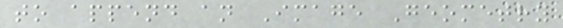to append an Image Geometry
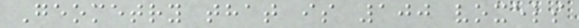Geometry that is 100 voxels
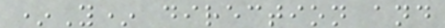*Y* direction and
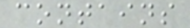contains
